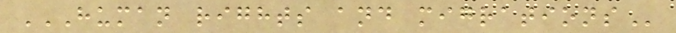HUMAN RIGHTS AND MIGRATIONS
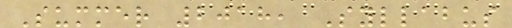Summer 2018, Syllabus
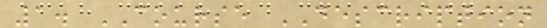1. COURSE DESCRIPTION
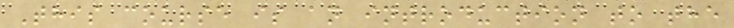This course is an introduction to the
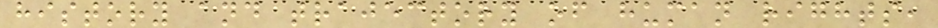history and trajectory of human rights,
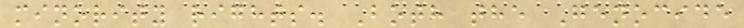minority rights. Both the Genocide
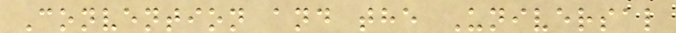Convention and the Universal
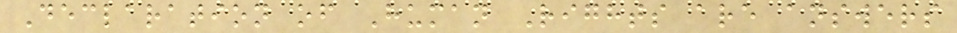Declaration of Human Rights are answers
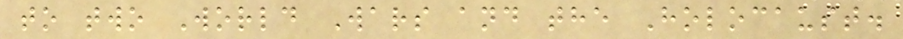to two World Wars and the Holocaust.
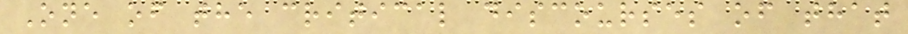One of the critical discourses of that
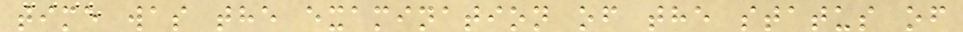time was the examination of the status of
